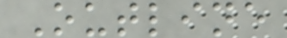Outline
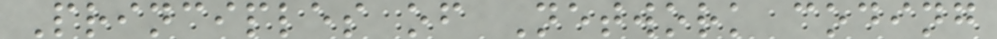Principles of Network coding
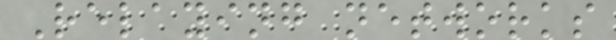Relaying networks
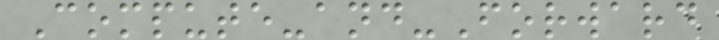Compute-and-Forward
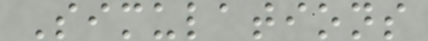Simulations
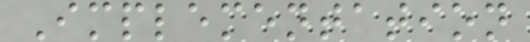Implementation
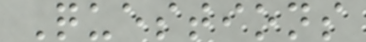Questions
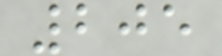205
